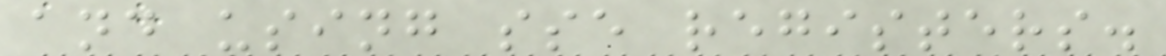and using sse registers.
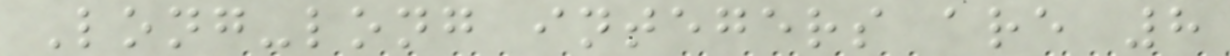Long-long integers are 8
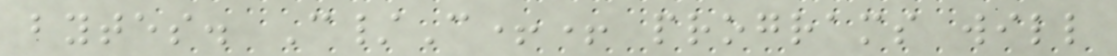bytes. C/C++ programs will
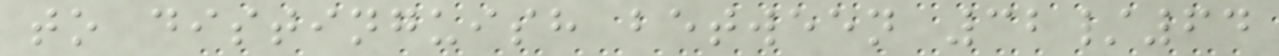to distinguish between 32/64
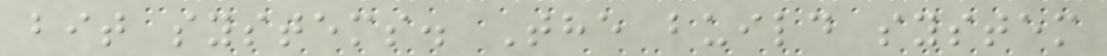bit systems. The build system
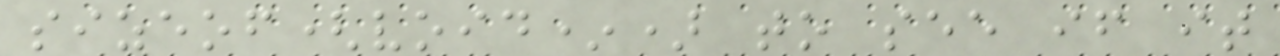sizeof(void*) to see if it
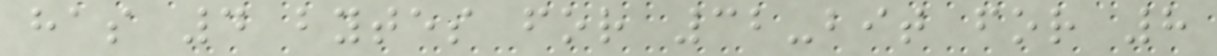has 4 bytes for 32-bit for 8
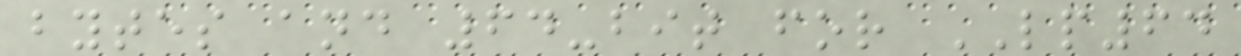bytes and 64-bit for LP64
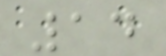14
